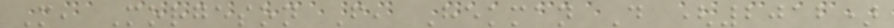M, Morgeson F, Hekman D (2012)
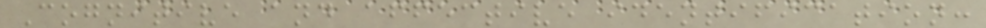Cognitive and affective identification:
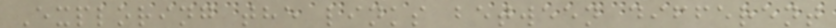Exploring the links between different
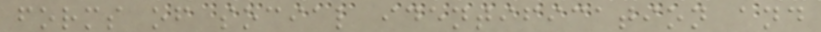forms of social identification and
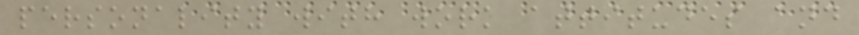personality with work attitudes and
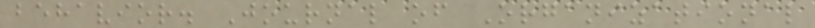behavior. Journal of Organizational
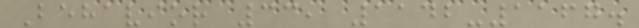Behavior 33, 1142-1167.
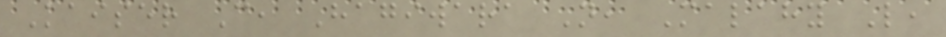Kaiser C, Hagiwara N, Malahy L,
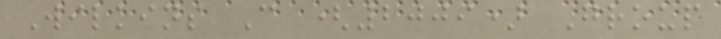Wilkins C (2009) Group
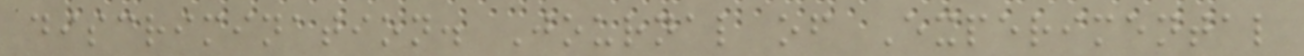discrimination. Journal of Experimental
